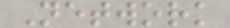Network
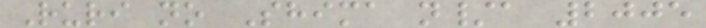Ruri no Shima n/a 2005
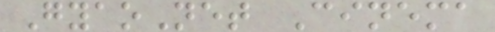GyaoNet Cinema
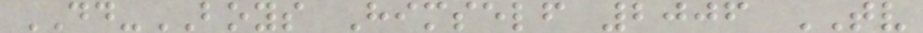DD-BOYS Himself 2006 TV
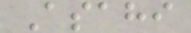Asahi
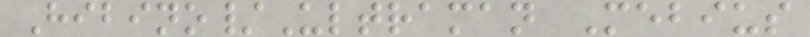Hibino/Ultraman Mebius
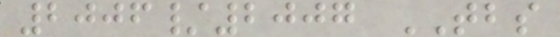2006/2007 TBS
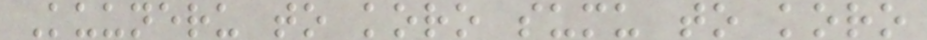Kuuneru to koro sumu to koro
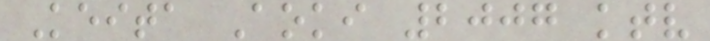Keita Aoki 2007 ktv
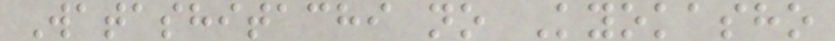Watashitachi no Kyokasho
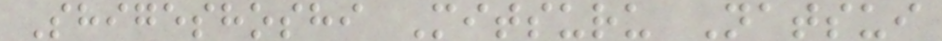Shigeshoshi Mitsuru Natsui
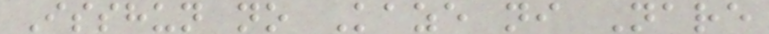Isshun no Kaze ni Nare
